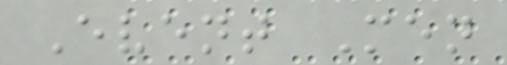Event Men
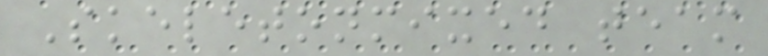Skeletonmixed team
